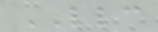LLC
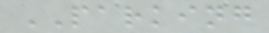PARKING
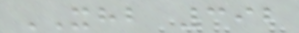XHB 392
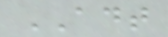ADT
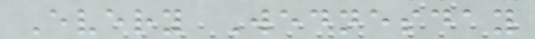Every Wednesday
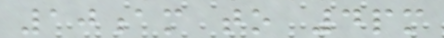10am to 4pm
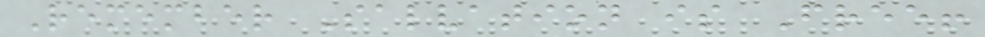Remember Salvation is Free!
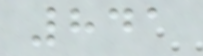841
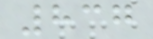837
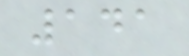141
